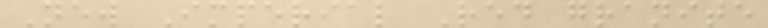New Imperial Red granite
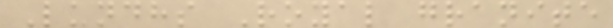Lundhs Royal granite
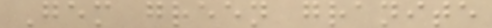Gem green granite
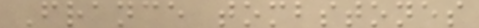France tombstones
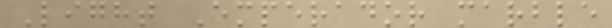Light Emperador marble
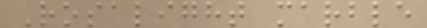Rosalight marble
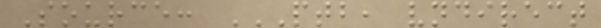Source: PTB, VNDIRECT
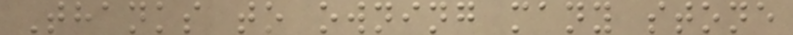Thanks to owning many stone
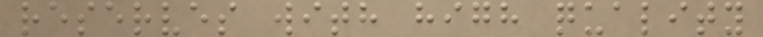reserves with high quality
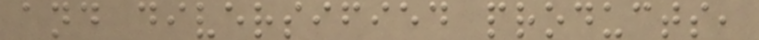and diversified products,
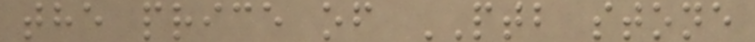the price of PTB stone
